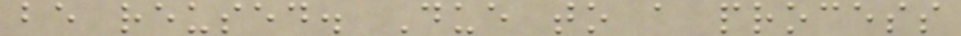be reused. Due to a process
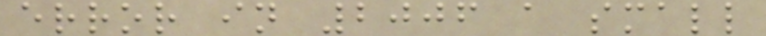error in 2006 a small
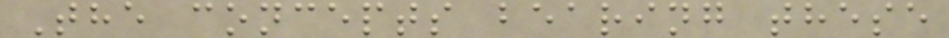The concepts bearing these
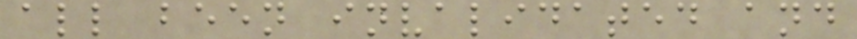all been invalidated and
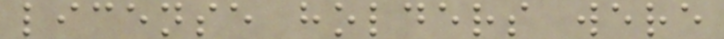license holders were
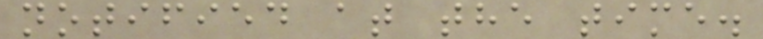notified at the time.
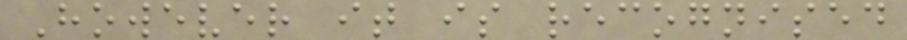However it is recognised
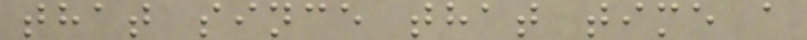that since that time a
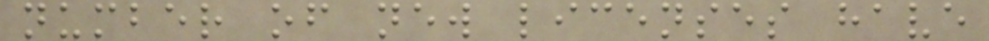number of new licenses have
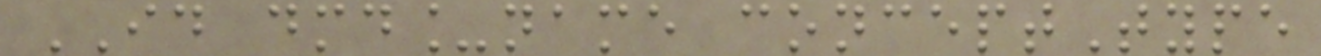ID dmd_name conceptType
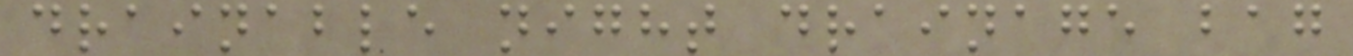drainable night drainage bag
